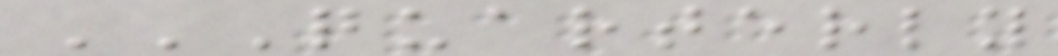QUARTERLY
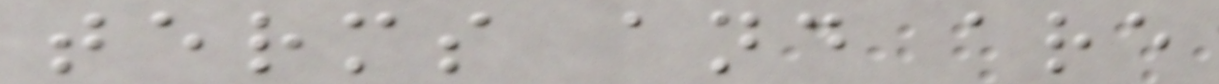terms and are
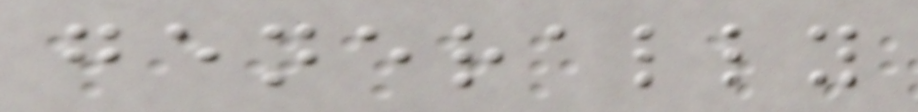generally
